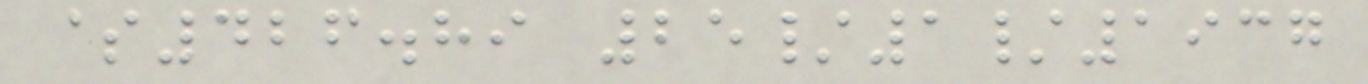$426.89 25/1/1937
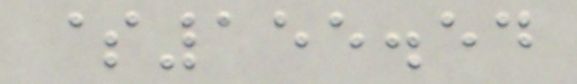$155.54
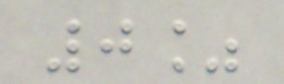0%
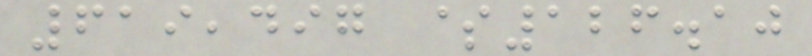619,497 $126.10
